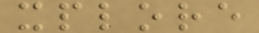xplore
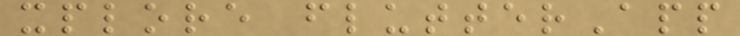xplore flutterApp
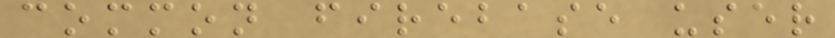common firebase user
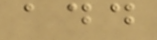add
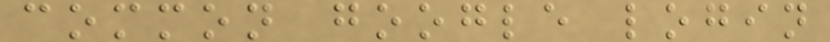common google login
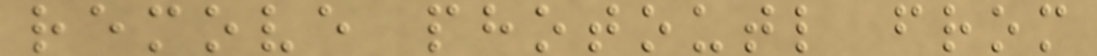remove photoutl from
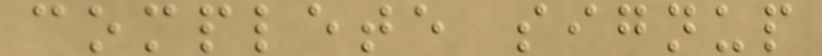complete signup
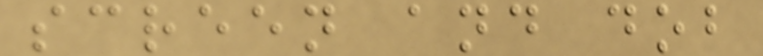screen and dob
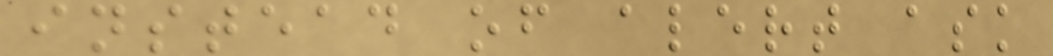instead of alert ask
